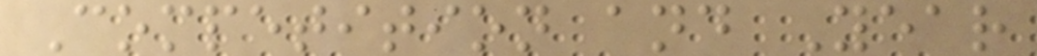Competition and Year
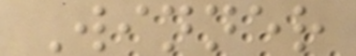Winner
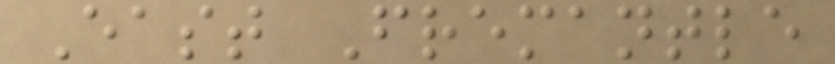East Fremantle
